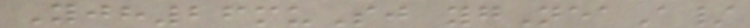Yjh26muSj ygNeaA/
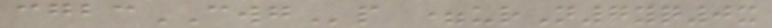cgbcCWGp =urN7yq0x
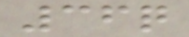36q
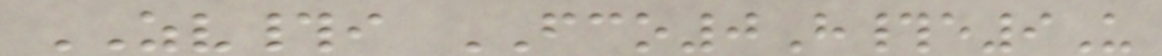ZV#i FCO0H#e9U
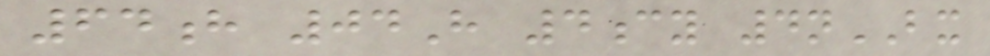64h 04H 4cy 4nBX
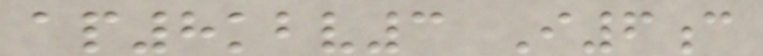ap8kbv3 I6c
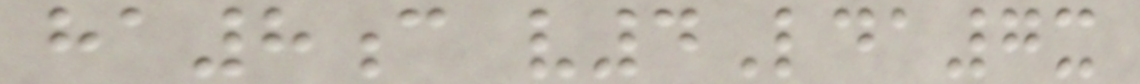ha8c v4Lda7x
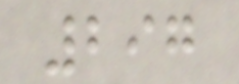297
